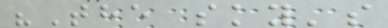"The sky's
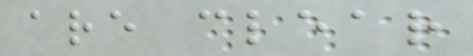are clear
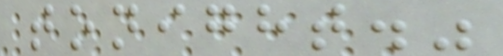tonight."
